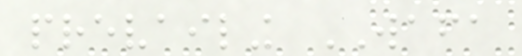prevailing WAFA
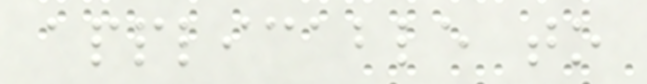applicable to
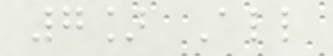7] All
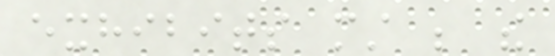exhibits must be the
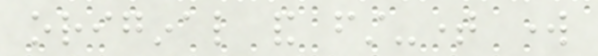original and first-time work
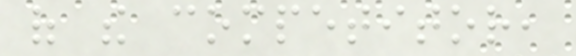of the competitor,
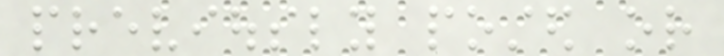previously posted or
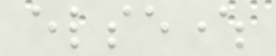elsewhere
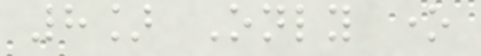8] Only one
